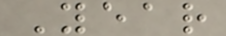Year
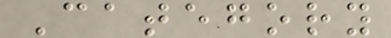Category
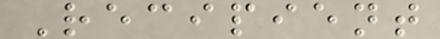Recipient
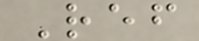Ref
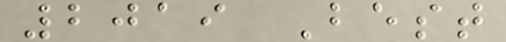2019 Best
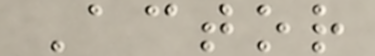Actor
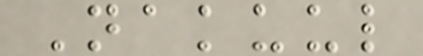Nakuul
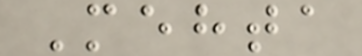Mehta
